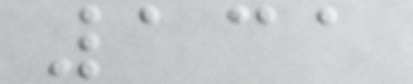131
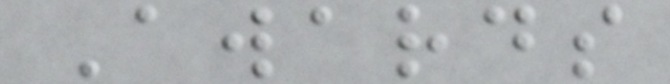Awards
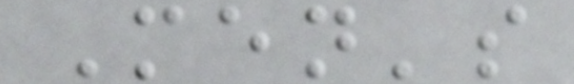Men's
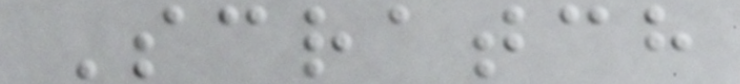Scratch
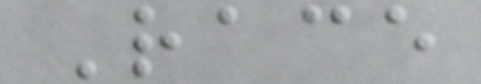Race
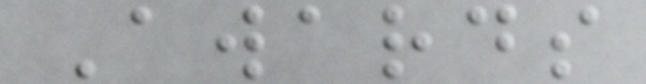Awards
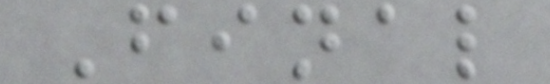Final
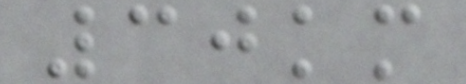30km
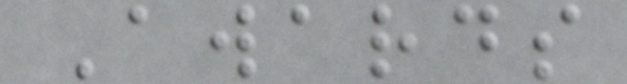Awards
